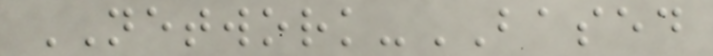NETWORK-BASED
